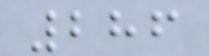286
